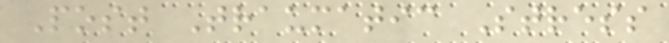Post Traumatic Stress
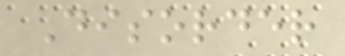Disorder
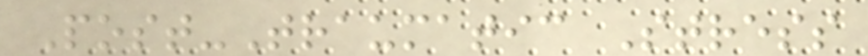Post-Traumatic Stress
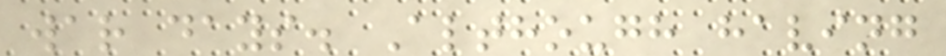war days. Although having
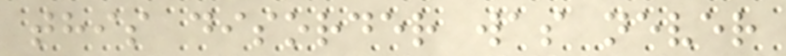this disorder was never
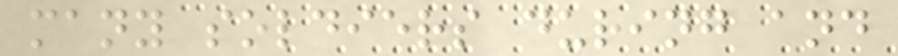many soldiers during and
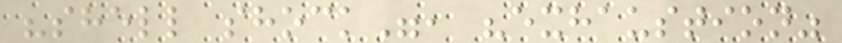"shell shock", "exhaustion"
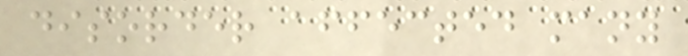disorder affected many
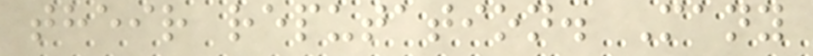their reputation. Many
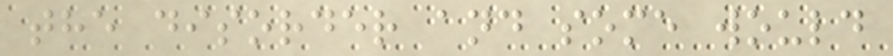the disorder and some would
